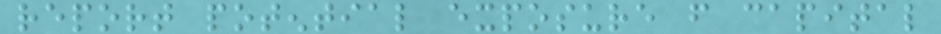report potential exposure from capital
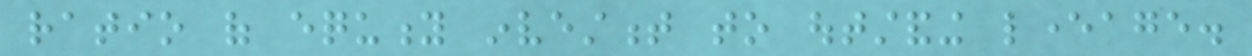ratio of equity investment to outstanding leverage.
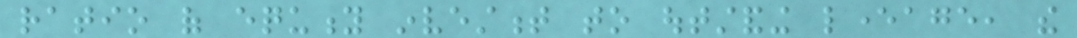ratio of equity investment to outstanding leverage, the
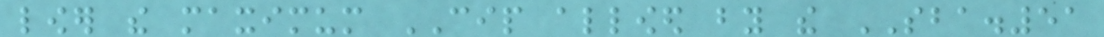lower the maximum CIP allowed by the SBA.51
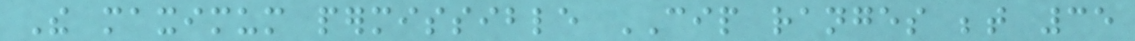The maximum permissible CIP ranges between 35
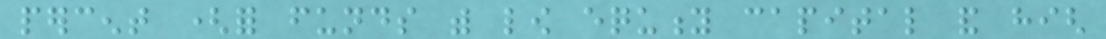percent (for funds with low equity capital and high
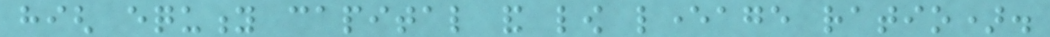high equity capital and low leverage ratio).
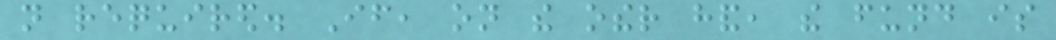not required. If, on the other hand, the fund is
